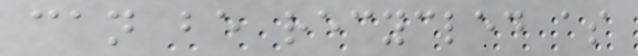can be recycled as
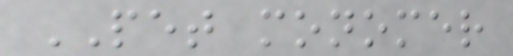PET monomer
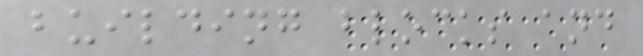building blocks and
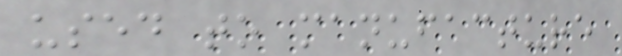used to manufacture
